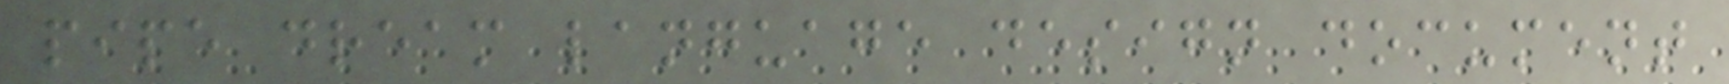pipe dream language design document
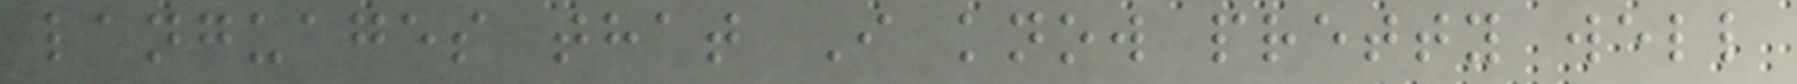languages that I know pretty well
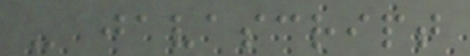- javascript
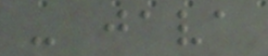- java
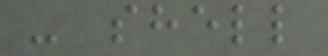- shell
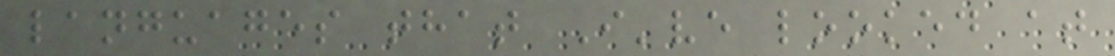languages that I've looked at
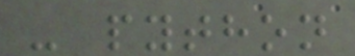- python
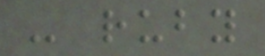- ruby
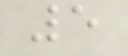5
